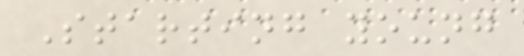Starting young
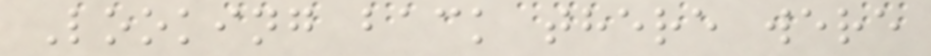Looking back there were
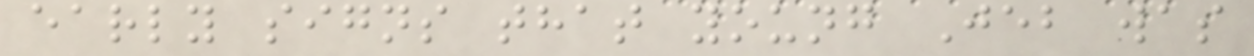early signs that young Jeb was
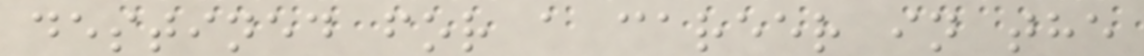destined for a career in the
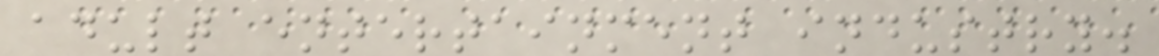adult entertainment industry.
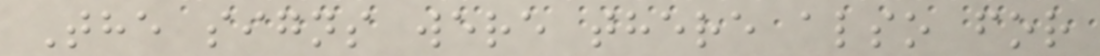The signs were there also for
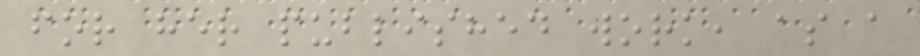for her published work, as a
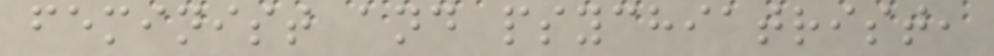feminist and psychiatrist,
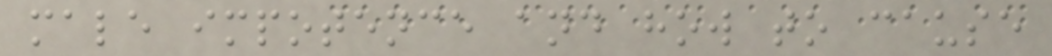male impotence and how to cause
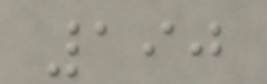190
